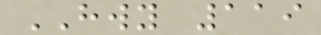HWY 119
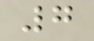7
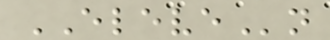ELEVEn
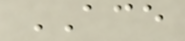ACE
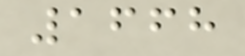1668
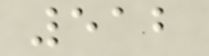512
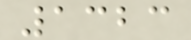1323
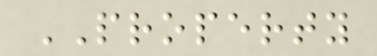PROPERTY
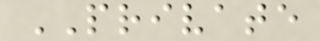PRIVATE
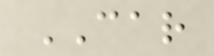CAR
